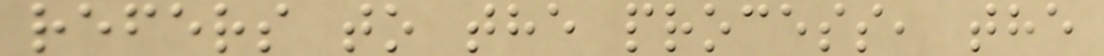refers to the process, the
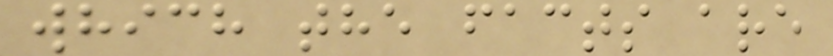which the facts are
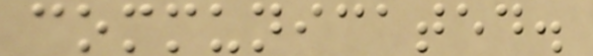communicated.
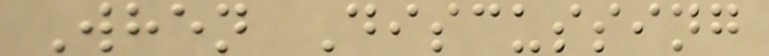When Discussing
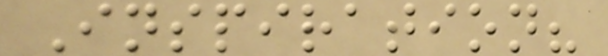Inspiration?
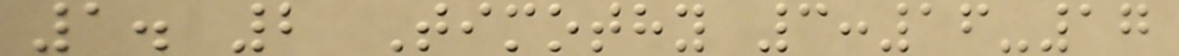1. 2 Timothy 3:16-17
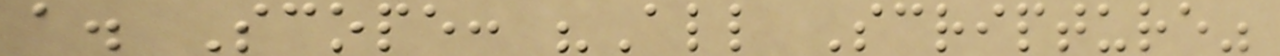a. Scope: "All Scripture"
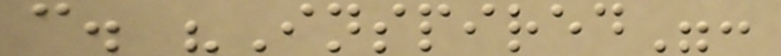c. "Inspired":
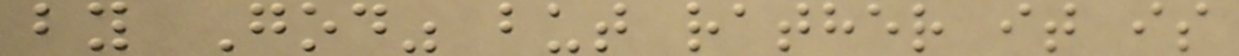by God" but rather it is
